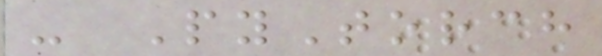- PyTorch
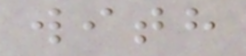with
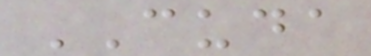CUDA
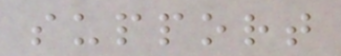support
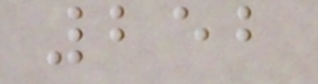252
